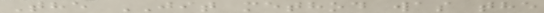The JIT method was the
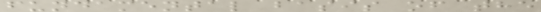fundamental basis of the
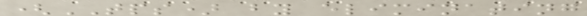(TPS) by eliminating
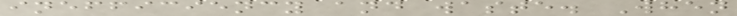inefficiency and waste. When
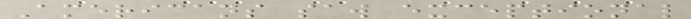Americans saw exceptional
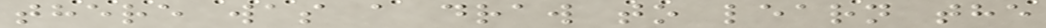there was a draw to learn the
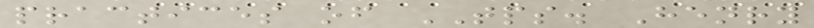practices of TPS. Henry
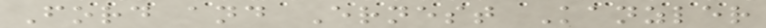Ford and Ernest Kanzler
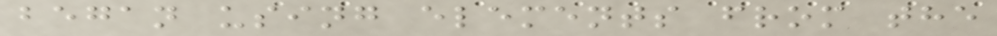began using elements from the
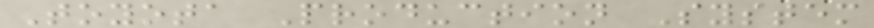Toyota Production System
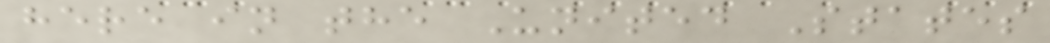here in the United States
